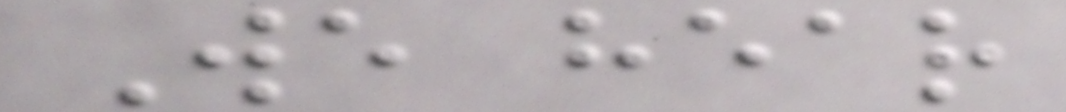We hear
